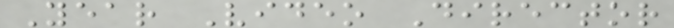Year Video Director
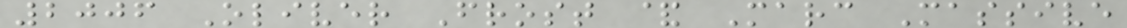2006 Oliver Frost & Marc Massive
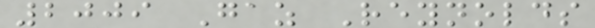2009 Gaz Reynolds
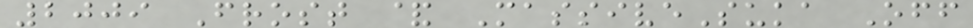2009 Frost & MassiveSuka Off
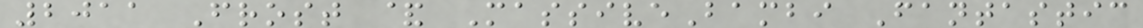2011 Frost & MassiveBambi Fantastic
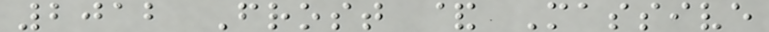2012 Frost & Massive
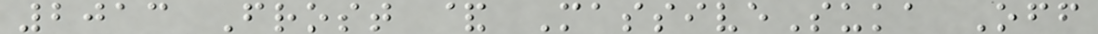2013 Frost & MassiveSuka Off
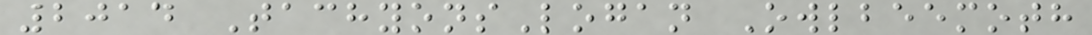2014 TachyonsLogan Owlbeemoth
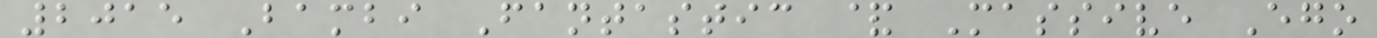2015 Bambi Fantastic & Massive Ego
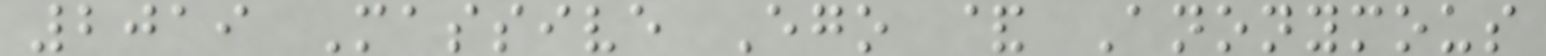2019 Massive Ego & Anonymous
